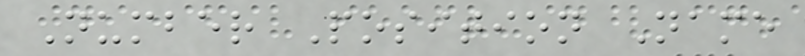Number Position Name
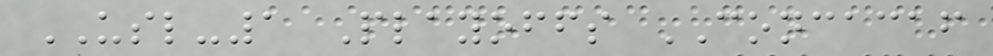USL-1 Playoffs CONCACAF
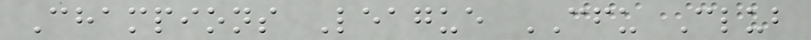Champions League CFU Club
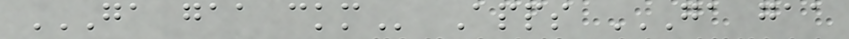GA GAA CKM Apps GA GAA
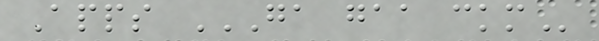Apps GA GAA CKM
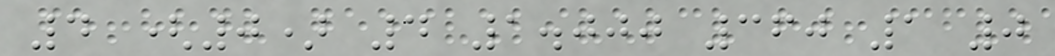4 (0) 4 1.000 360 1 0
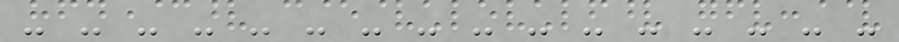- - - - - - - - - - - - - - - -
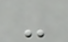-
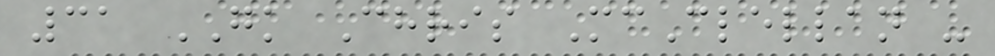31 GK Chris McClellan -
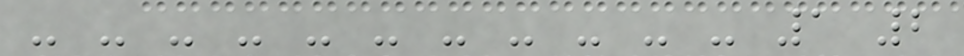- - - - - - - - - - - 1 2
